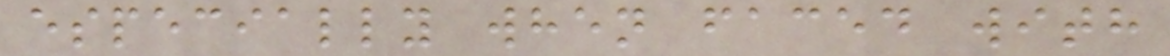especially when faced with
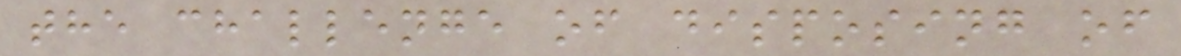the challenge of disposing of
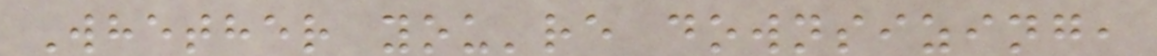Whether you're downsizing,
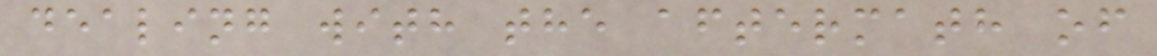dealing with the aftermath of
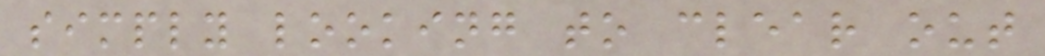simply looking to clear out
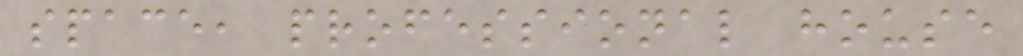space, professional house
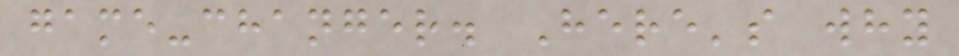game-changer. Here's why
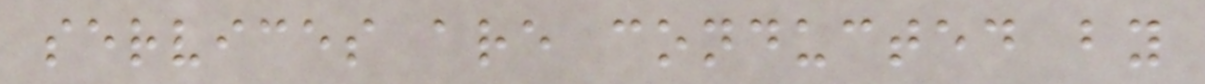services are conducted by
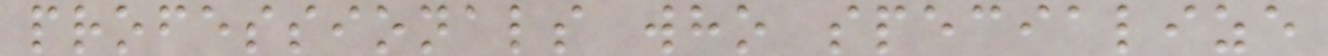professionals who specialize
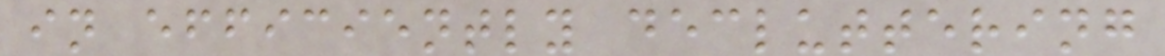in efficiently decluttering
